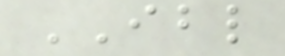IBL
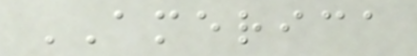AMERICA
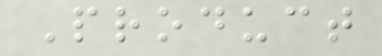Product
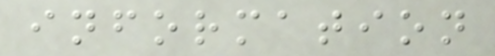information
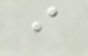i
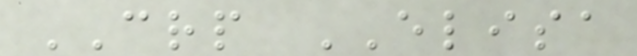CRP ELISA
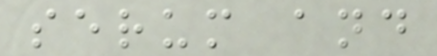serum and
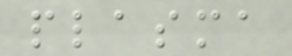plasma
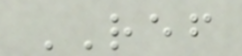REF
